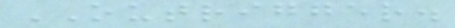OUTRIGGER.
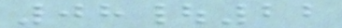08|22
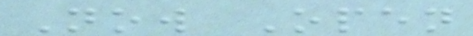Now Open
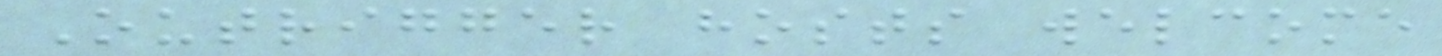Outrigger hosts welcome
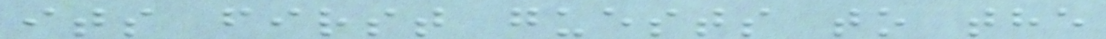its first guests to the
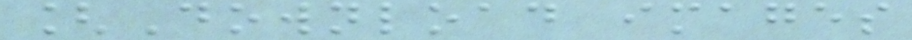[Download images
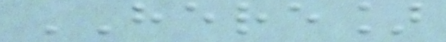HERE]
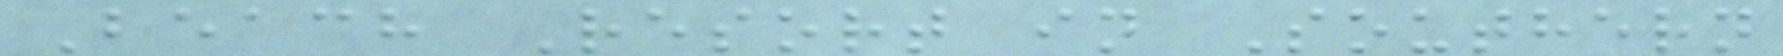Beach Resort in Southern
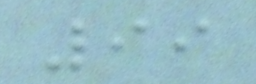99
